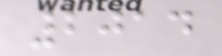2014
